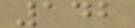142
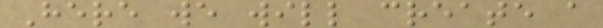Here we will create a
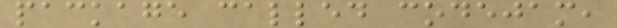package called codejam,
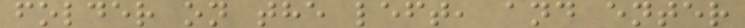folder on the left, and enter
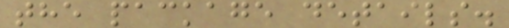the package details.
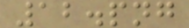12.png
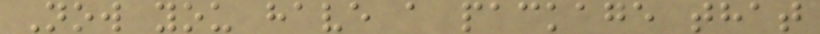Now you have a package that
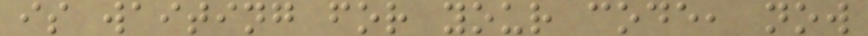is waiting for your code, now
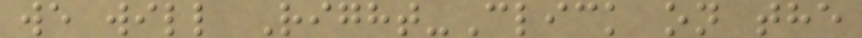we will Right-Click on the
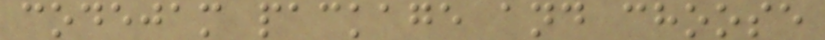codejam package and choose
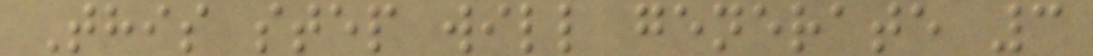This step will generate 3
